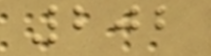202
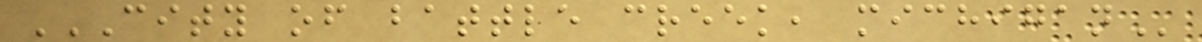CITY OF BATTLE CREEK, MICHIGAN
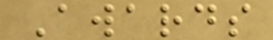Awards
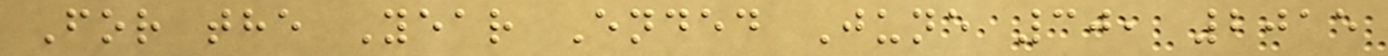For the Year Ended June 30, 2015
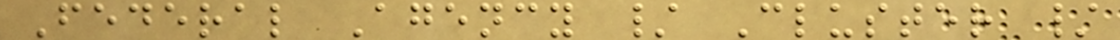Federal Agency / Cluster /
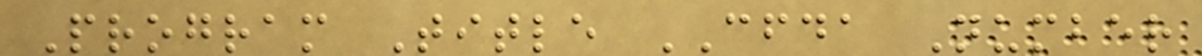Program Title CFDA Number
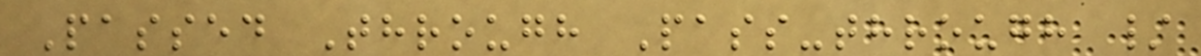Passed Through Pass-through /
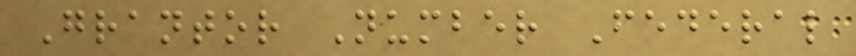Grantor Number Federal
